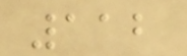112
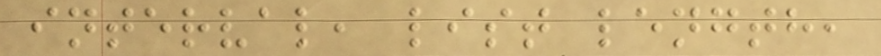interval, list length,
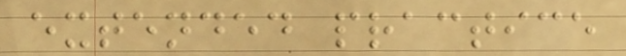extended practice
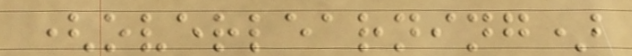(overlearning)
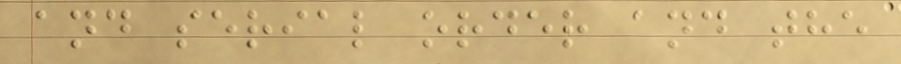and serial order and the
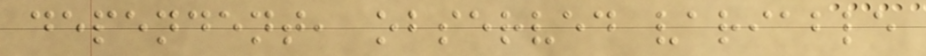dependent, observed variable
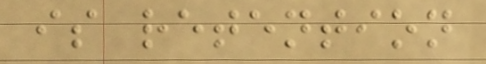is retention
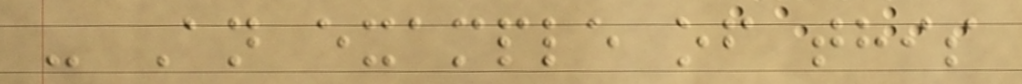- An example of this
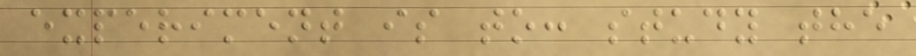experiment is to: study the
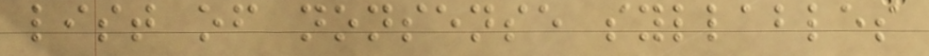list of nonsense syllables
